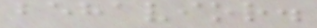behavior.
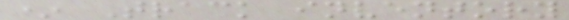* Track inventory
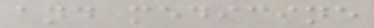and medicine
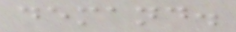demand.
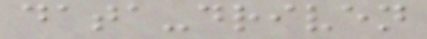data-driven
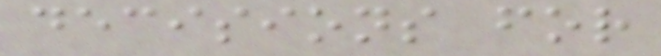decisions for
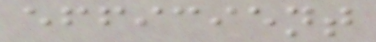efficient
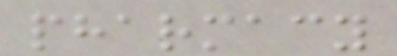pharmacy
